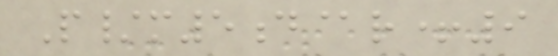P/m5d@r+9
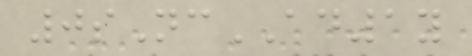0sNcAD1y
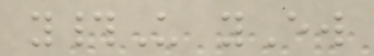y#U yEw
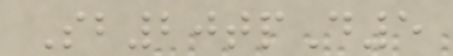Sb20tpD5
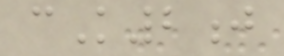cK2j
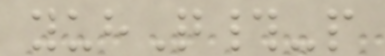yuhQ#-p
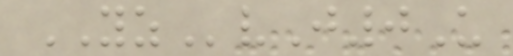YZvJ0U
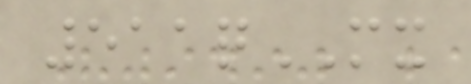511qMX
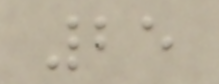25
